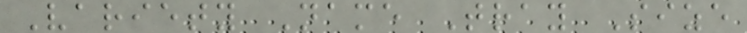Variety Name Tray Size
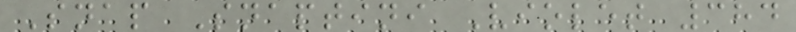Snap Snaptini Violet 384
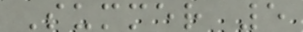Summer 5
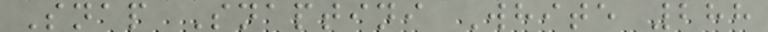Snap Snaptini White 288
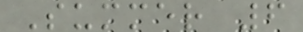Summer 6
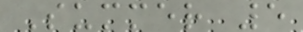Summer 5
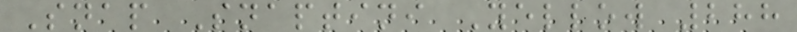Snap Snaptini Yellow 288
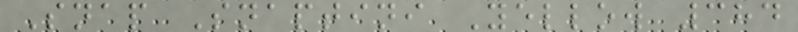Snap Snaptini Yellow 384
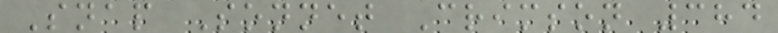Snap Sonnet Crimson 384
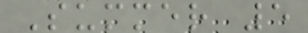Summer 5
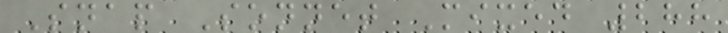Snap Sonnet Mixed 288
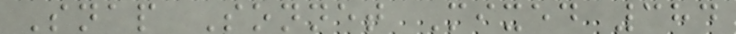Snap Sonnet Mixed 384
